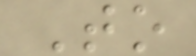To
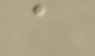a
